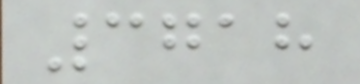3718
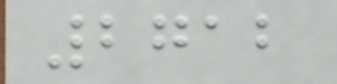2712
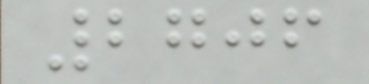2706
